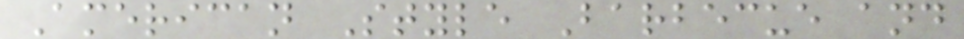American Style Barbecue and
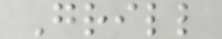Grill
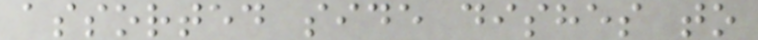assorted side dishes to
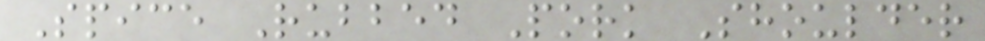Spice Rubbed Pork Shoulder
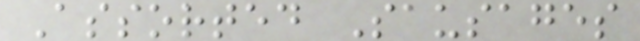Assorted Sausages
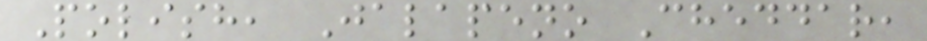Polish, Jalapeno Cheddar,
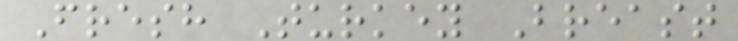Fresh Turkey Breast
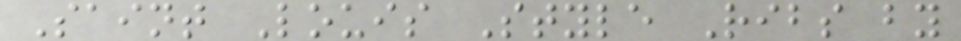Saint Louis Style Ribs by
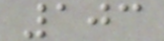103
